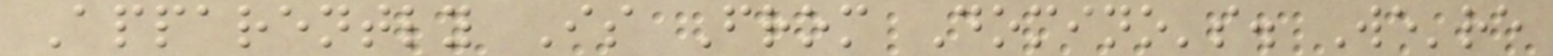Apparently Is From Domino's. We're
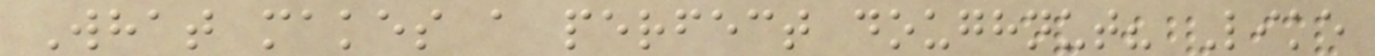What makes a perfect doughnut? Like
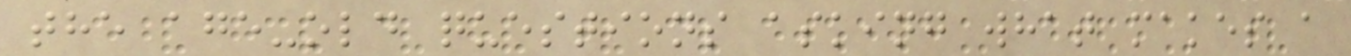the age-old questions asking what makes a
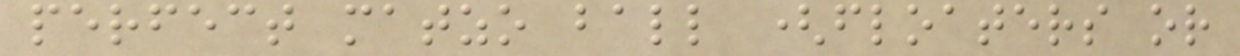perfect matzo ball (floaters or
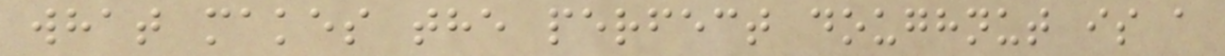what makes the perfect doughnut is a
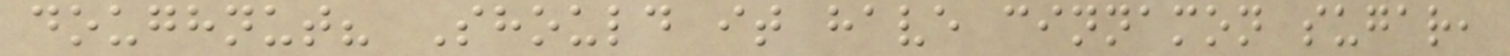doughnut? Should it have cinnamon sugar,
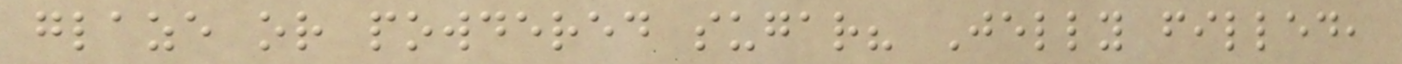glaze or powdered sugar? Jelly filled,
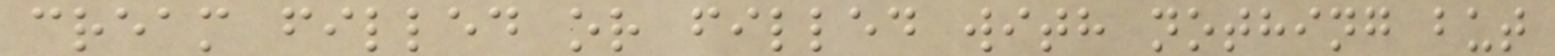cream filled or filled with nothing but
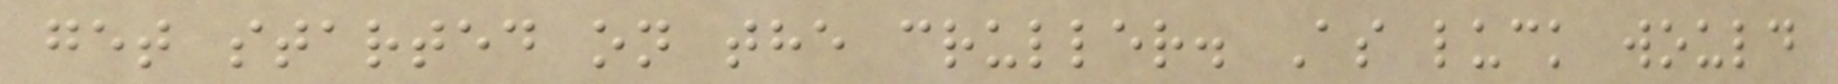get started on the cruller. As luck would
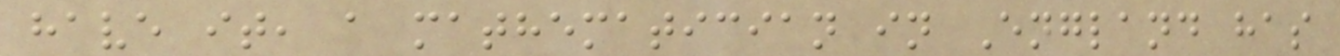have it, a mathematician in England has
